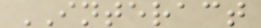INTERACT
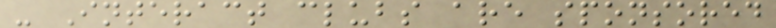- Interact clubs are sponsored
